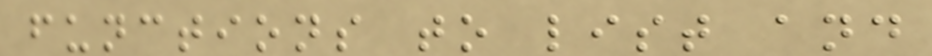functions to list and
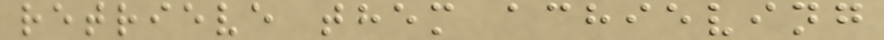retrieve them achieving
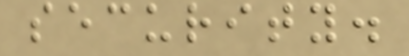security.
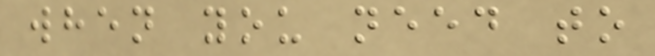when you need to
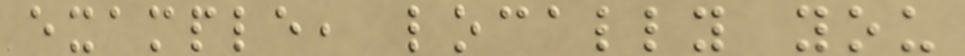example, locally you
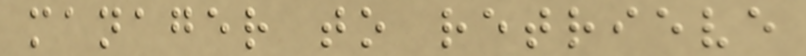manager to retrieve
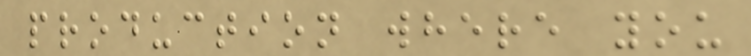production where you
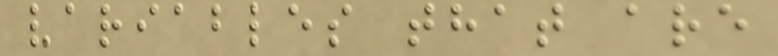variables that are
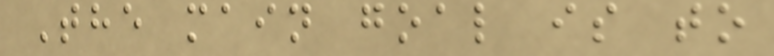The main goal is to
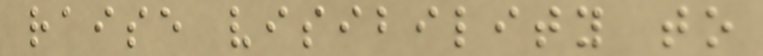raise visibility to
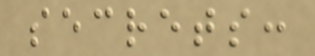secrets:
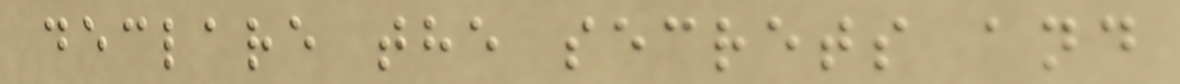declare the secrets and
